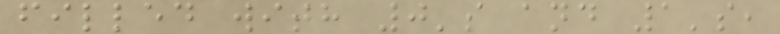filled with 0's and 1's,
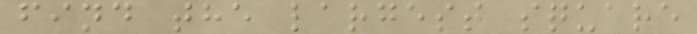find the largest square
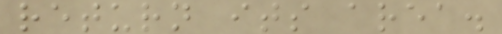return its area.
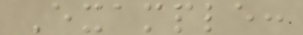Example:
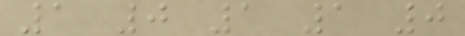1 0 1 1 0
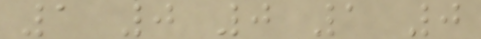1 0 0 1 0
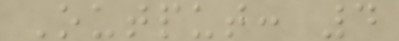Output: 4
